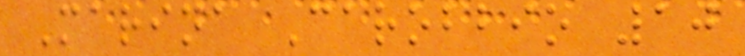Marina Carobbio 10
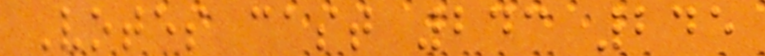Votes cast 243 245
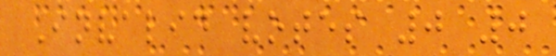Invalid votes 0 0
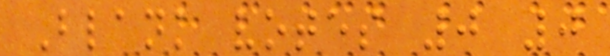Blank votes 0 0
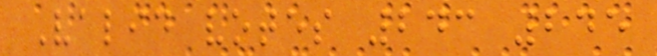Valid votes 243 245
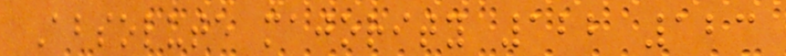Absolute majority 122 123
